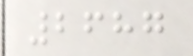2687
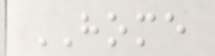HOME
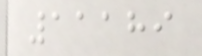11189
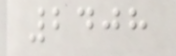2408
